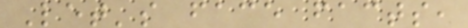Let's face facts,
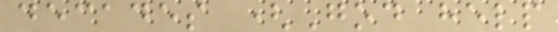decades (God help
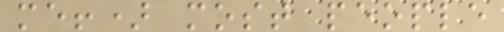me!) most people
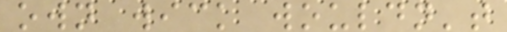own wick wouldn't
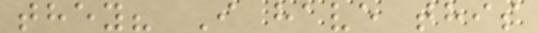they? I have this
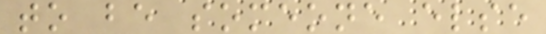to be someone else
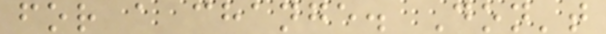for a change. Don't
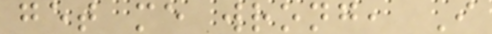get me wrong, I
